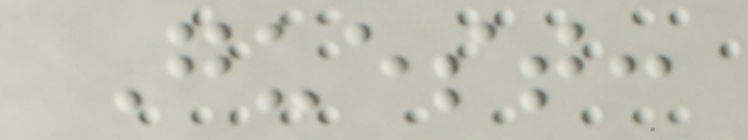Guest:
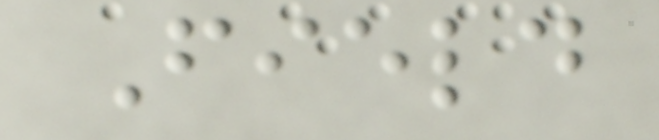Field
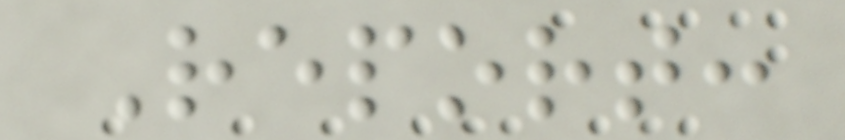Report:
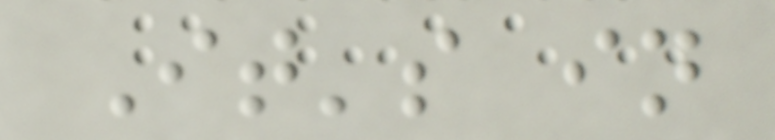It's in
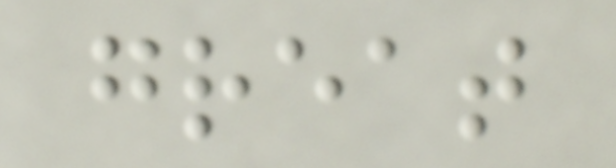great
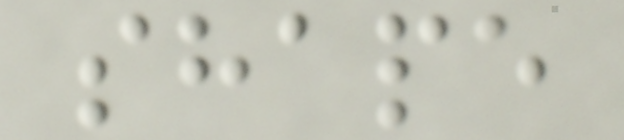shape
